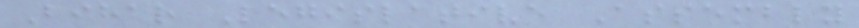Bihar Legislative Assembly
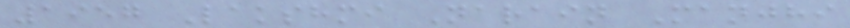1957 Lakshmi Narain Manjhi
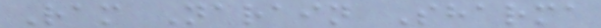Ram Narain Sharma
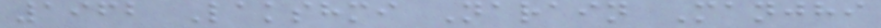1962 Lakshmi Narain Manjhi
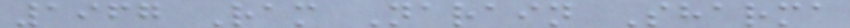1967 Ram Narain Sharma
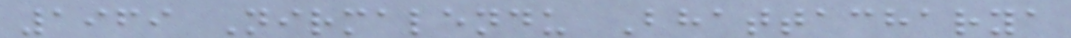1969 Nirmalendu Bhattacharya
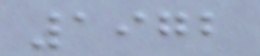1972
